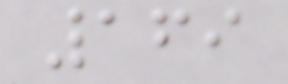169
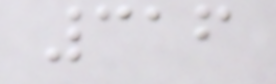316
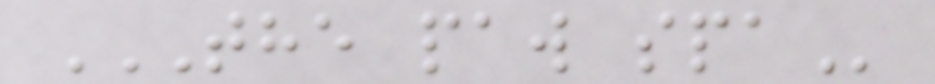THE PAW SPA
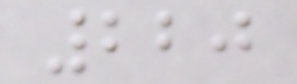220
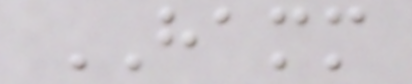HAMM
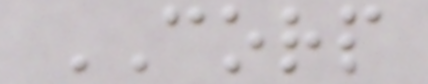CORP
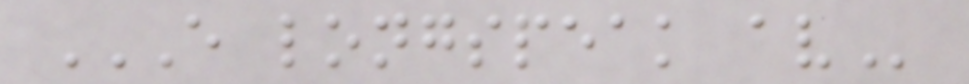E LONGSPEAK AV
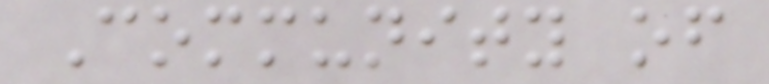Community of
